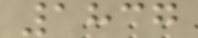1837
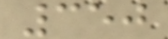350
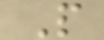P
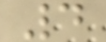4
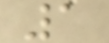1
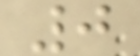0
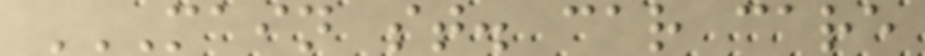MAIN ST. CAR CARE
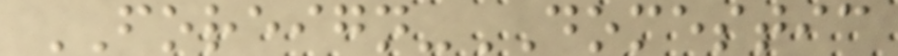FOREIGN-DOMESTIC
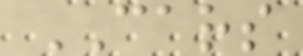CARS
